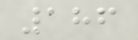186
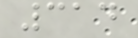314
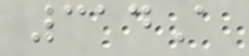314A
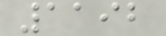1192
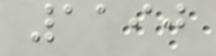1190
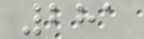281
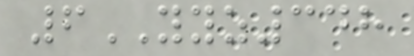6YYZ348
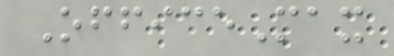OfficeMax
